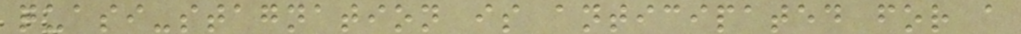quasi-stagnation is anticipated for a
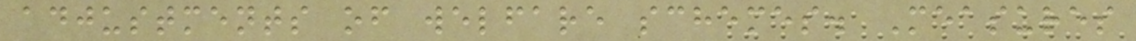adjustments of welfare schemes. Measures
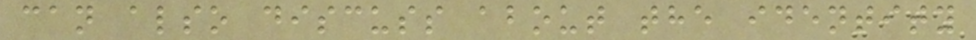can also discuss about the identity
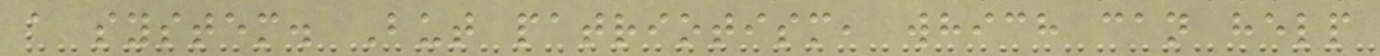a system. But patriotism, which can help
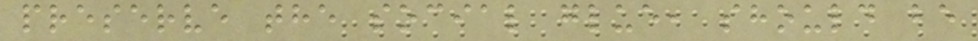preserve the social glue, should be
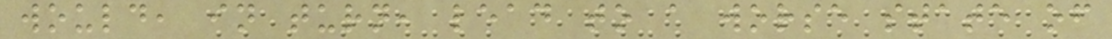would, in turn, lead to a worse state of
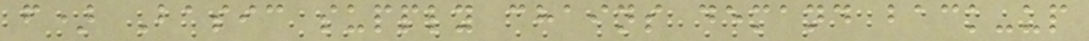f) Basic supply chains demand back-up
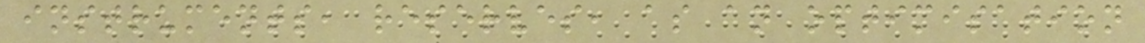instruments, reserves, as an optimisation
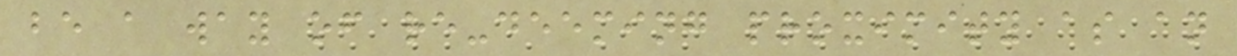be a way of re-deeming proximity as an
